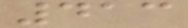413
